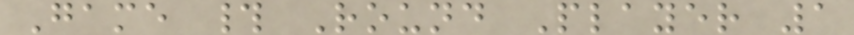Game # Round Player 1
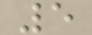5
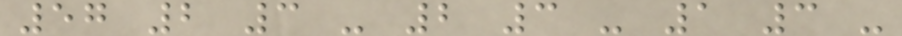57 2 3 - 2 3 - 1 3 -
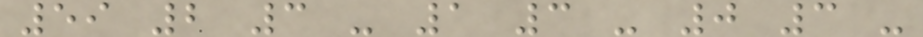59 2 3 - 1 3 - 0 3 -
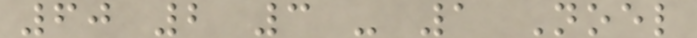60 2 3 - 1 Noel
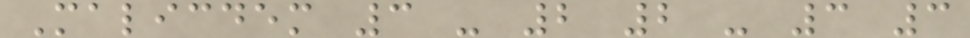Malicdem 3 - 2 2 - 3 3
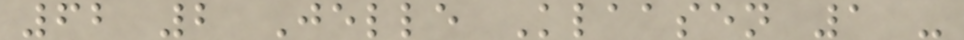62 2 Jelle Klaasen 1 -
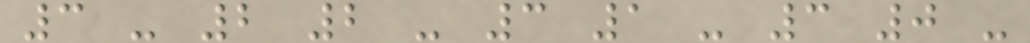3 - 2 2 - 3 1 - 3 0 -
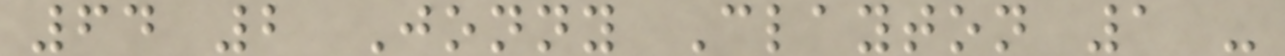64 2 Jonny Clayton 1 -
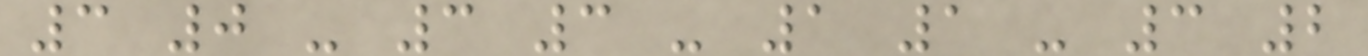3 0 - 3 3 - 1 1 - 3 2
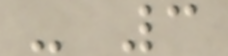- 3
